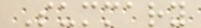Summary
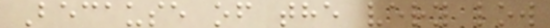Because of the very low
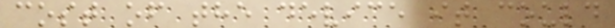cost of the device it could
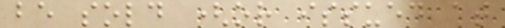be sold (or issued at
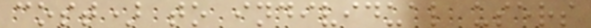cost) to individual users
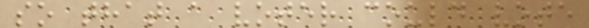so that a voter could vote
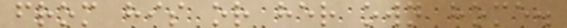from his or her own home.
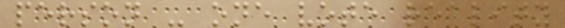person - one vote reality
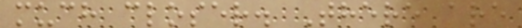much closer. There are
